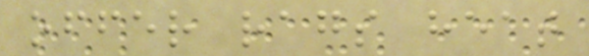offer rags heat
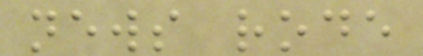news rode
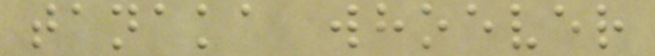tanaka whoever
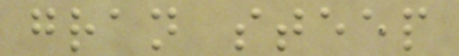gran steep
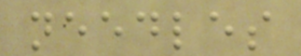needles
